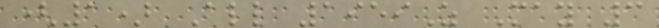(1) All 1959Z May 3
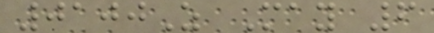0100Z May 6
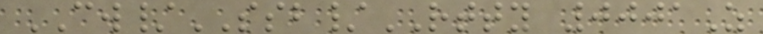CW/SSB/RTTY 0001Z
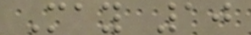May 10
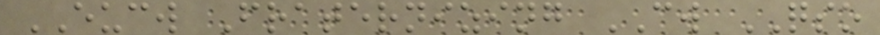EUCW Fraternizing CW QSO
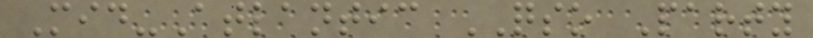Mid-Atlantic QSO Party
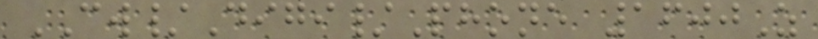CW/Digi/Phone 1600Z
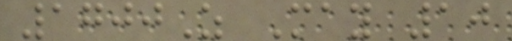1700Z May 10
